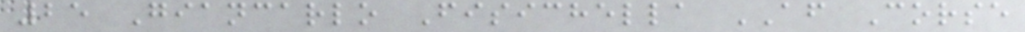25 Giancarlo Fisichella AF Corse
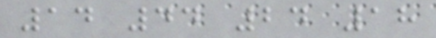14 44 24 18
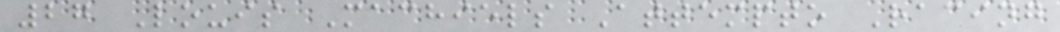27 Louis Machiels Attempto Racing
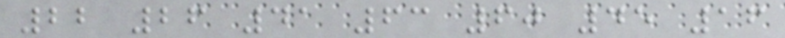22 26 41 63 60 45 16
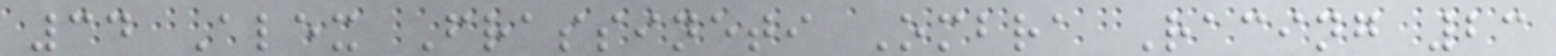34 Alex Frassineti Ombra Racing 23
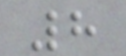8
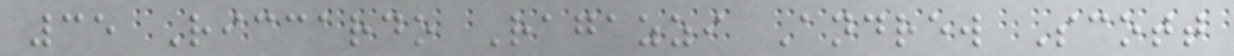35 Riccardo Ragazzi Andrew Scott
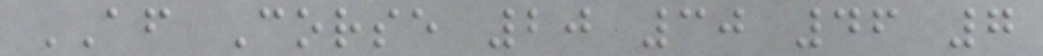AF Corse 20 30 46 7
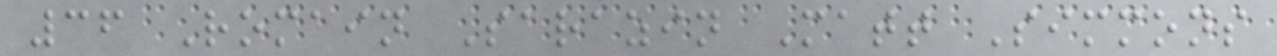36 Romain Sarazin Matt Simmons
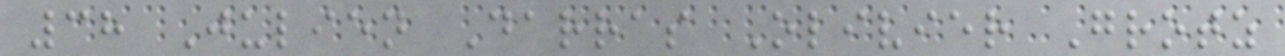38 Julien Darras Olivier Grotz
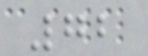72
